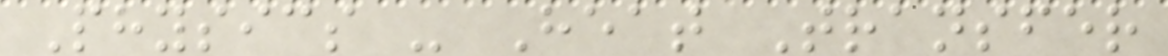Physics - Heat Transfer
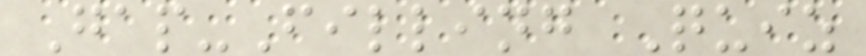Gap-Filling Quiz
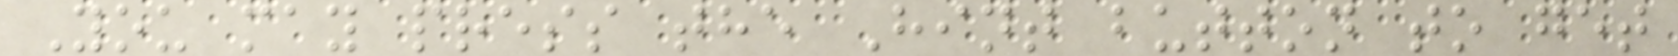You may press the Hint button to get
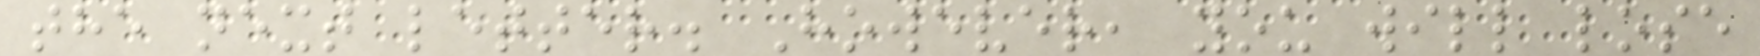the next letter. However, you will lose
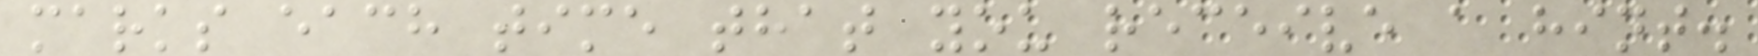marks each time that you receive a hint.
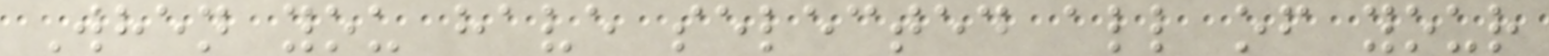When you have selected all of your
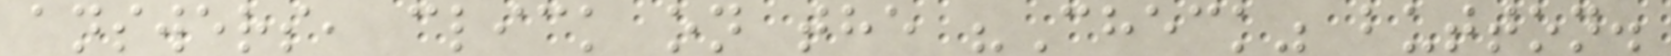answers, click on the "Check" button.
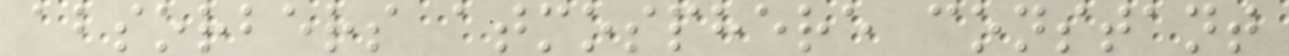absorbers atmosphere constant
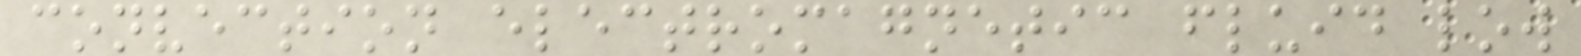convection electromagnetic fluid low
